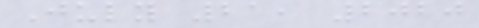July 21, 2020
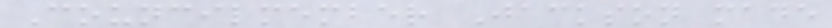Councilmember Jackson made
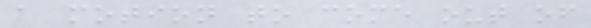a motion to come out of
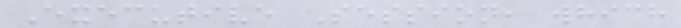Executive Session, which
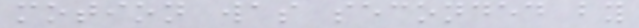motion was seconded by
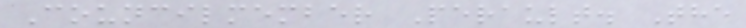Councilmember Perault. The
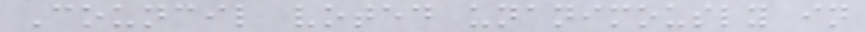Council voted unanimously in
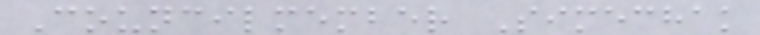Councilmember Simechak
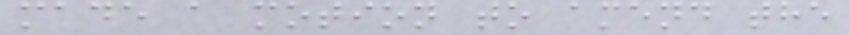made a motion to amend the
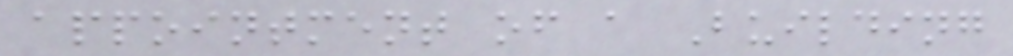appointment of a Building
